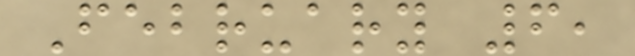February 6,
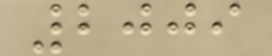2009
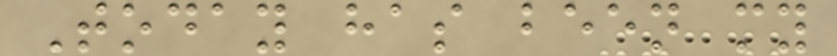Today has been my
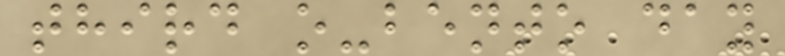third o-bento day
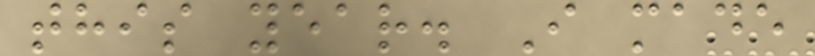this year. I made
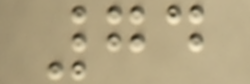74
